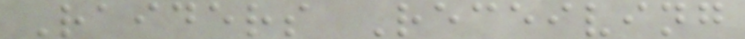Raiders Receiving
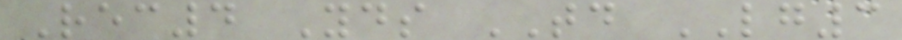Rec4 Yds TD LG3
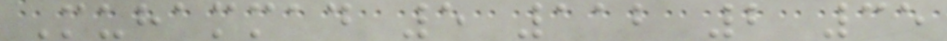Muhammad 5 112 2 35
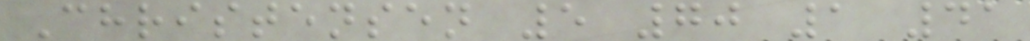Christensen 5 70 1 41
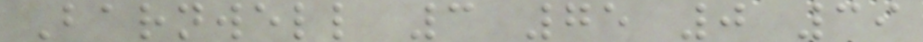Barnwell 3 75 0 39
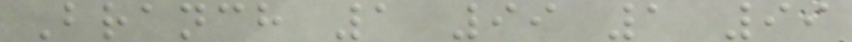Branch 1 99 1 99
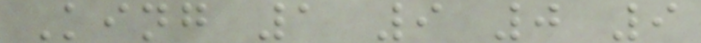King 1 9 0 9
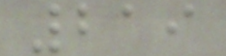219
